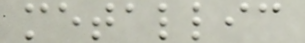metallic
